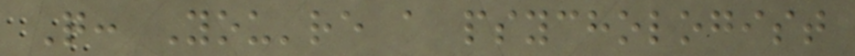Q: You're a psychologist
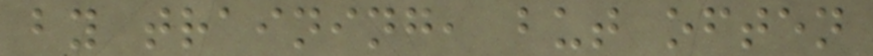by training, but often
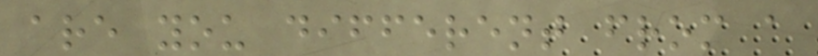are you different from a
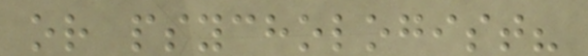or psychologist?
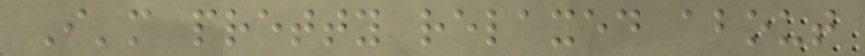I'm pretty relaxed about
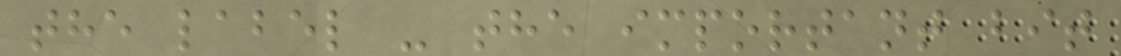the label - the important bit
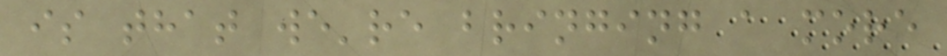is that we're bringing a more
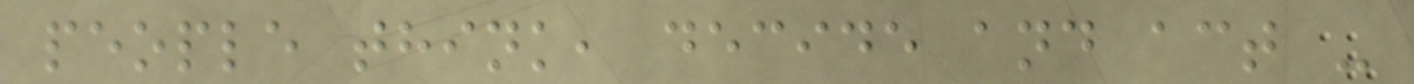people think, decide and act -
